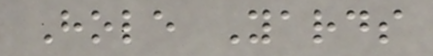Hole Yards
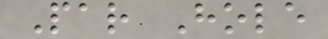Par Hole
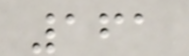161
